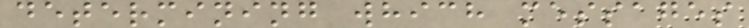determining which messages
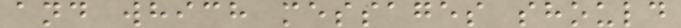and which messages should
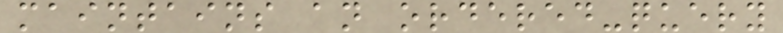maintains an ordered-query
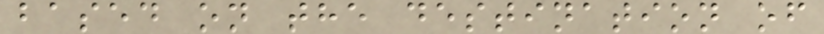based on the destination of
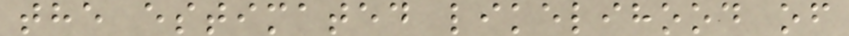the estimated likelihood of
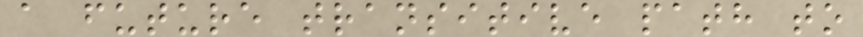a future transitive path to
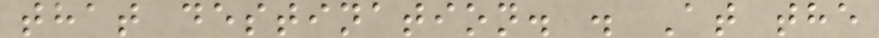that destination. . At the
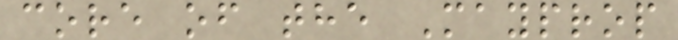core of the Mayprop
